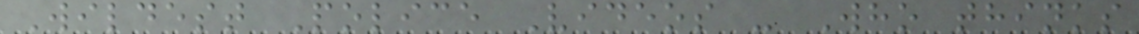Wildest Police Videos - Who thinks
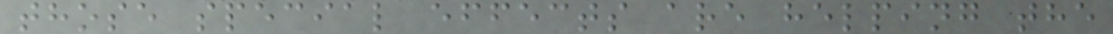those special effects are helping the
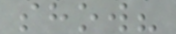show?
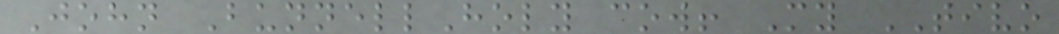John BunnellHoly cow! My TIVO
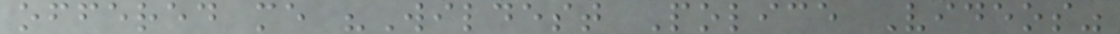offered me "Wildest Police Videos"
